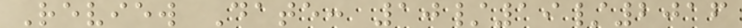Review Date: 10/19/2016
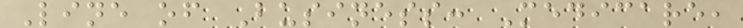Line of Business: Medicare,
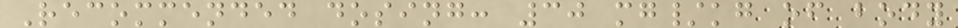Recommended dosing: 30 mg/kg of body
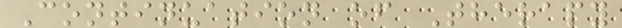Continuation of Therapy
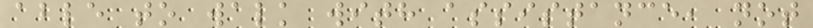able to walk with assistance, not
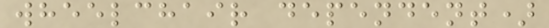wheelchair dependent)
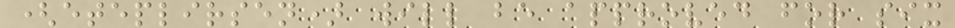(eteplirsen) will be approved for six
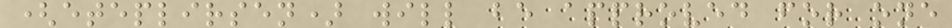(eteplirsen) will be approved for one
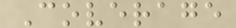Coverage
